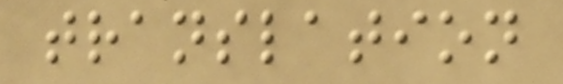translation
